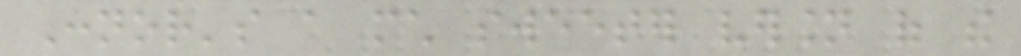Connor's a much sweeter version of the
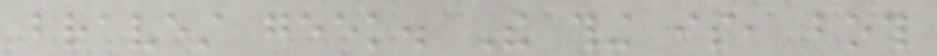bravest geek. The thing is, both
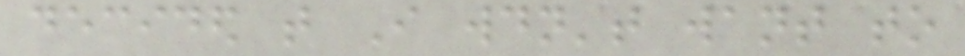decided that I wouldn't want to
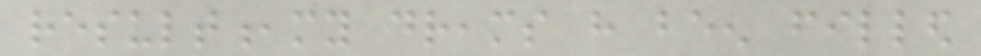result,my dreams have been filled
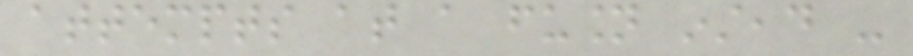attempts at a fusion instead -
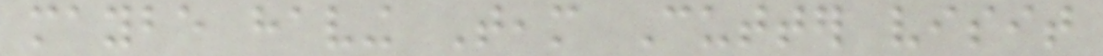maybe having Team Cutter visit
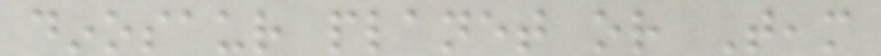dinosaur planet or Team
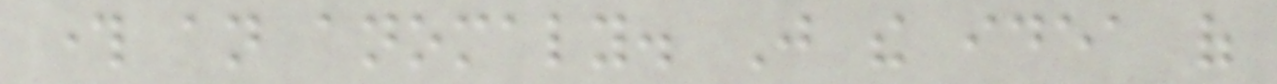through an anomaly. Just the idea of
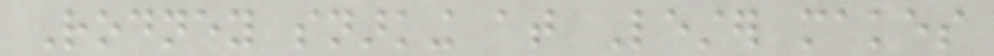Rodney snarking at Lester makes
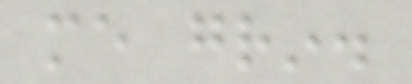me grin.
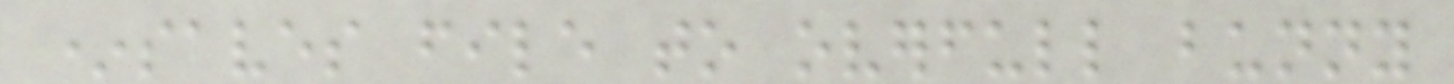*saves file to overfull bunny
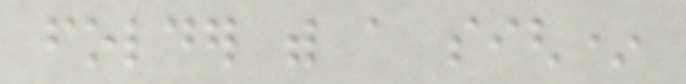folder with a sigh*
